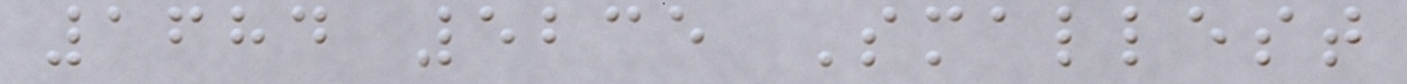1684 5235 Smallest
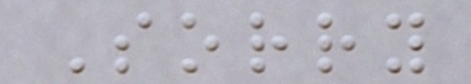Sorry
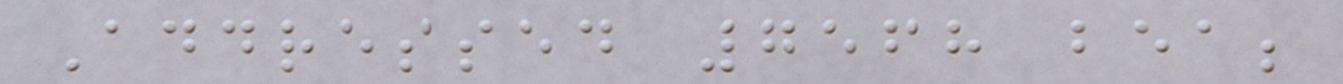Addressed 7568 bea;
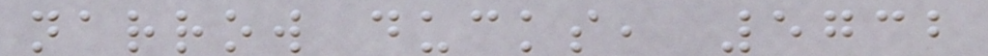narrow ducks, 5732
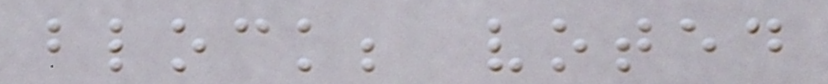block; voted
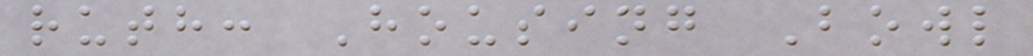ruth: Housing Bowl
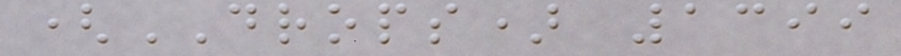(DROPS) 1399
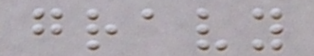gravy
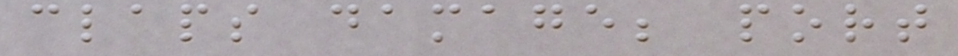claps damage; port
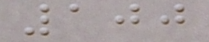100
